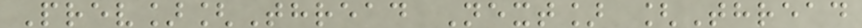Prev][Thread Next] [Thread
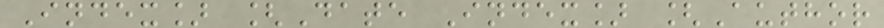Index] [Date Index] [Author
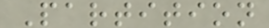Partition
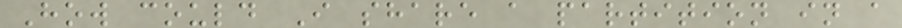How could I share a partition in a
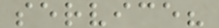service?
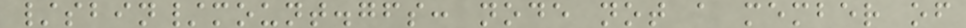/sbin/mount.gfs: node not a member of
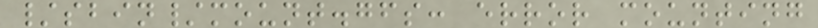/sbin/mount.gfs: error mounting
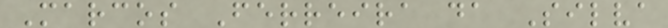Marcos Ferreira da Silva
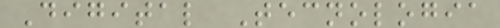Digital Tecnologia
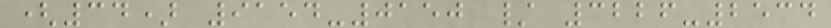(34) 9154-0150 / 3226-2534
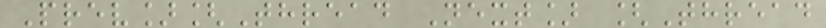Prev][Thread Next] [Thread
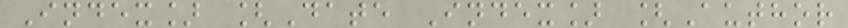Index] [Date Index] [Author
